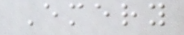Emery
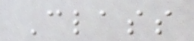Class
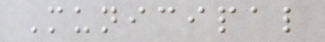Municipal
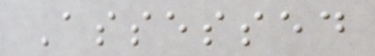Assessed
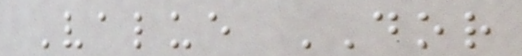Value DOR
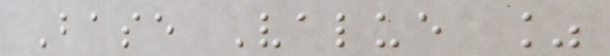Base Value %
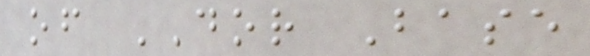of DOR Base
